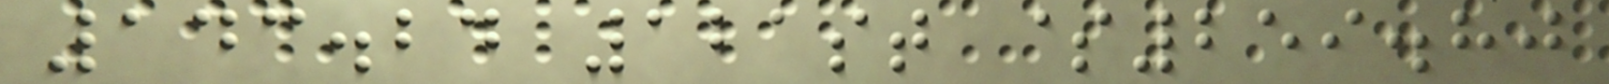143.24 121st $259.80
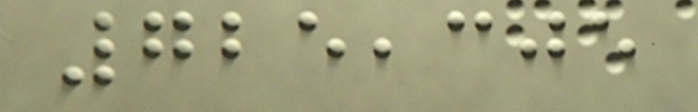725,305
